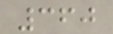360
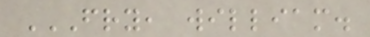FRY, WILLIAM.
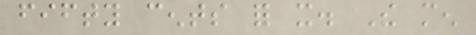fifty cents for it. The men
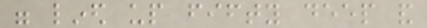were lined up fifty deep and
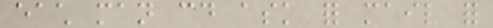each man could ask for mail for
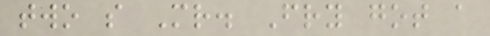two so Mr. Fry got a
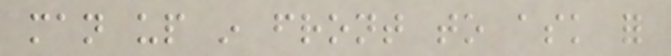man up in front to ask for
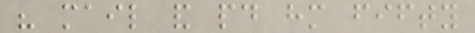his mail and paid him fifty
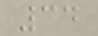34
